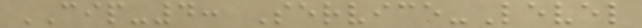CIP-4: Service-Level
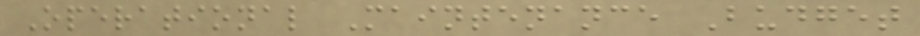Operational Maintenance Budget
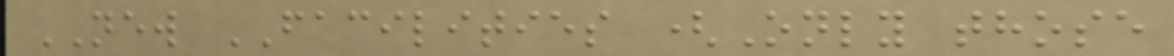NEW FACILITIES (Only those
